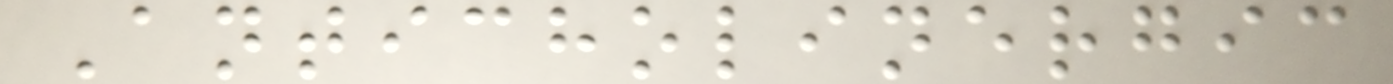Anticholinergic
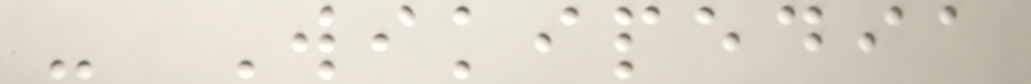- Wikipedia
